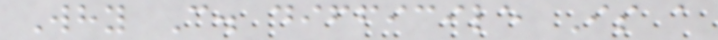Why C. difficile Is a
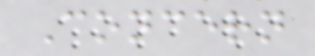Concern
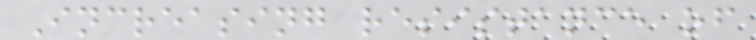Increasing resistance of
